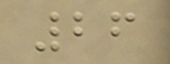26
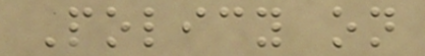Policy on
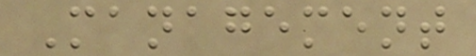Management
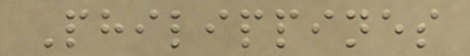Philippines
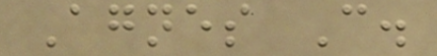Agnes C.
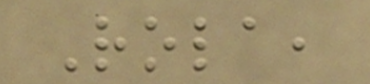Rola,
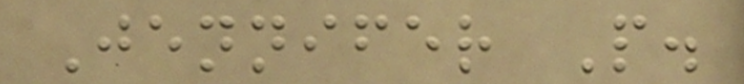Jennifer P.
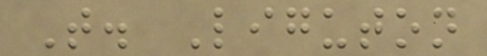T. Liguton
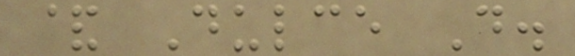& Dulce D.
